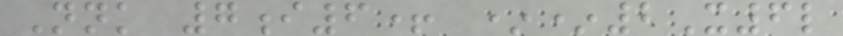Nnk 7i6+ **2X6l
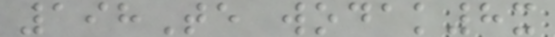198Te wodak8x
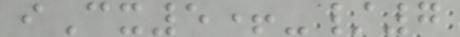iCx5+-/7
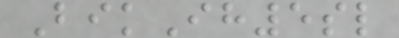BikIh5sl
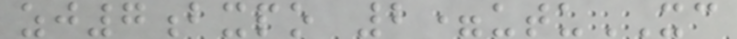zj7bxpo 2=utuXC
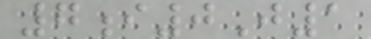7i0J1
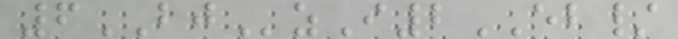6BJzI2EB/
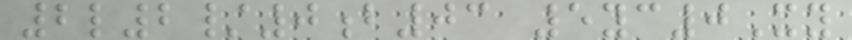2l2/0b03 5yc0Xy
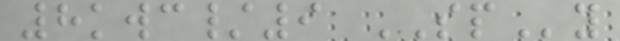8kwc/9 SPy
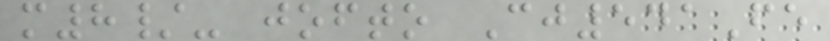m8/- jofto Cj541Fe
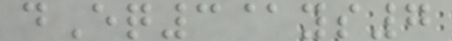dEq3@ys7
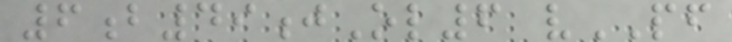6b49jOl6 vPF
